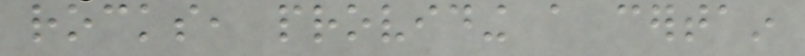rocks, providing a certain
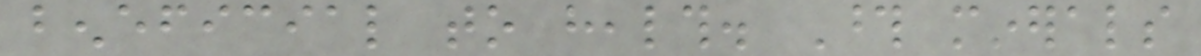beneficial to health. Those minerals
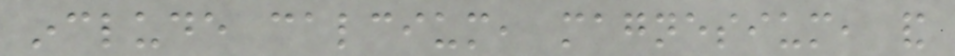include calcium, magnesium, and
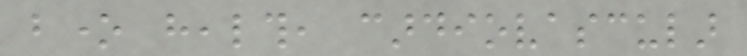bone health, cardiovascular
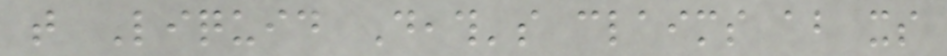that Liquid Death's claims about its
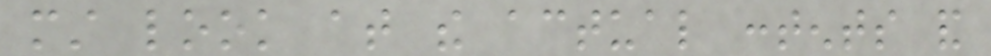must look at the actual contents and
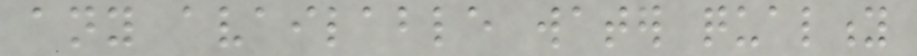any available water quality
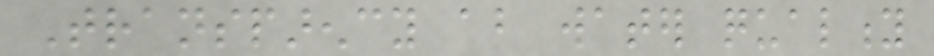Transparency about water quality
